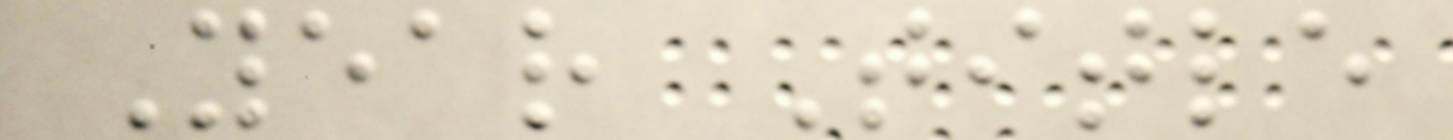Year Title
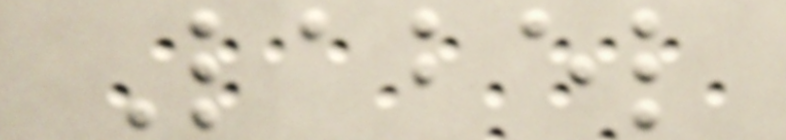Label
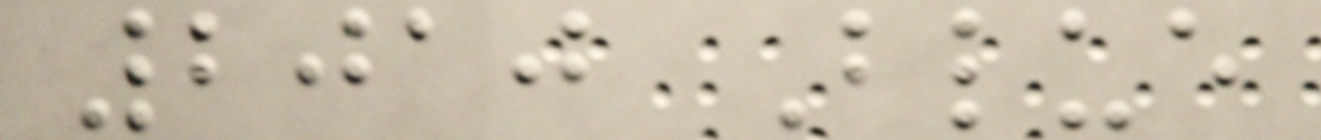2010 Blue
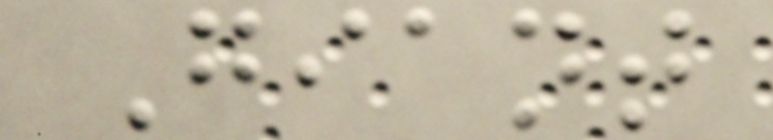Giant
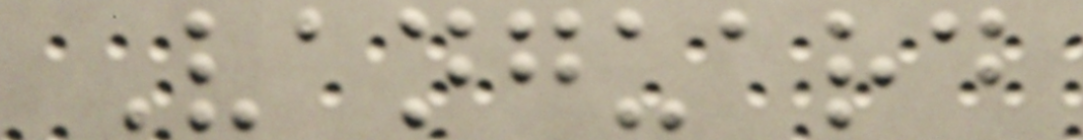Vanguard
